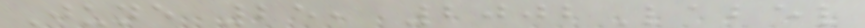June 25, 2002Label
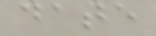date
